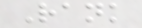Rank
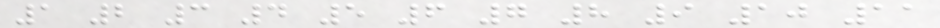1 2 3 4 5 6 7 8 9 10 11
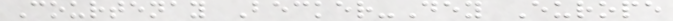Courtenay Becker-Dey Europe
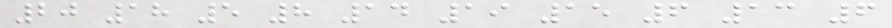20 18 5 8 14 19 15 6 13 6
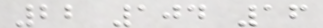22 104 16
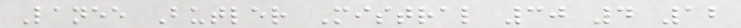Lanee Butler Mistral 30 4 12
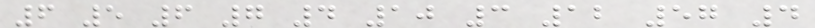6 5 6 7 4 10 3 12 57 4
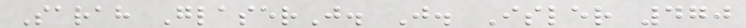Sarah GlaserJ. J. Isler 470
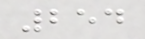254
